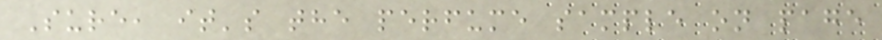Sure, it's the perfume sample on page
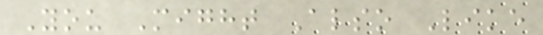You Might Also Like
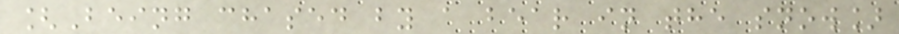[Being chased by a bear in the snow]
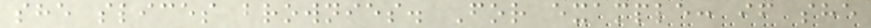she slices brownies. For example: if she
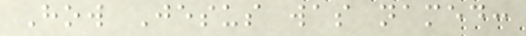How Jesus was named:
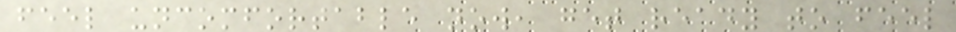feel uncomfortable now, get ready to feel
